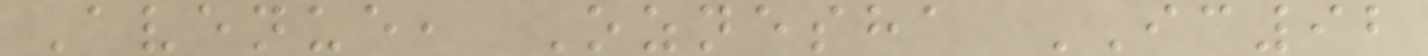Avenue, Oznesha IC92
